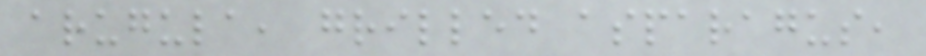arugula, grilled asparagus,
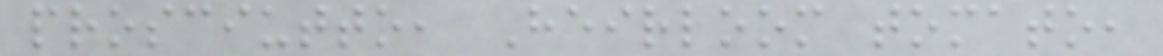prosciutto, Heirloom tomato,
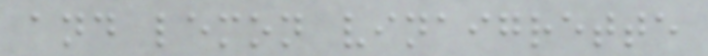and lemon vinaigrette
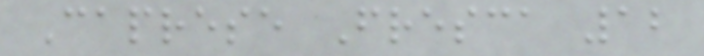Caprese Fresca 12
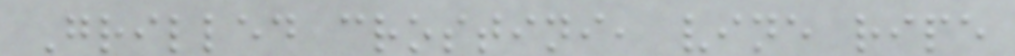Grilled crostini, vine ripe
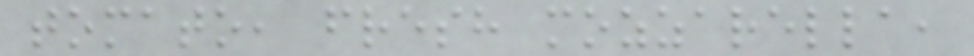tomato, fresh mozzarella,
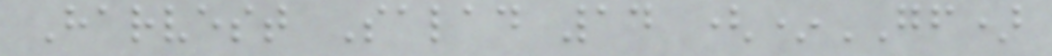Harvest Salad 14 (*GF)
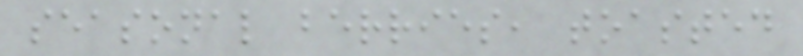seasonal berries, toasted
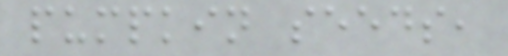pumpkin seeds,
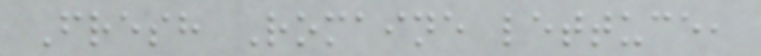Fresh Romaine lettuce,
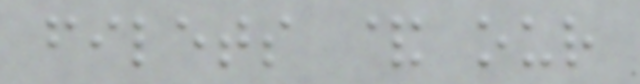filets & our
